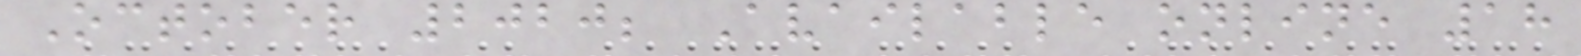October 2020; Available online 18
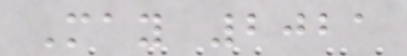May 2021
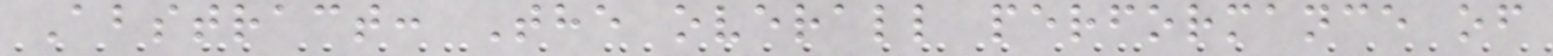Abstract: The overall performance of
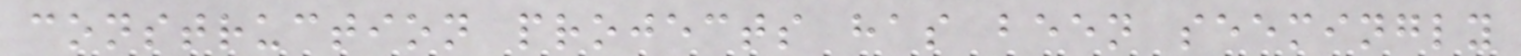construction projects has been seemingly
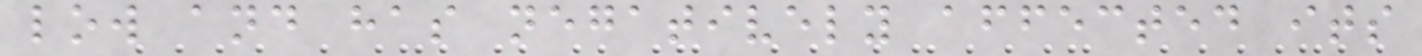low and has negatively affected its
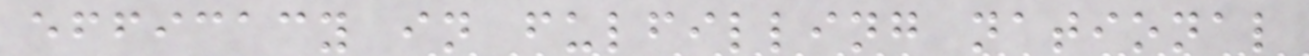efficacy in fulfilling national
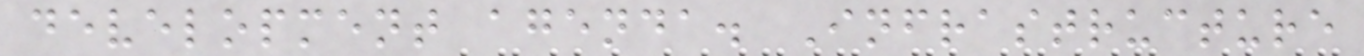development agenda. Infrastructure
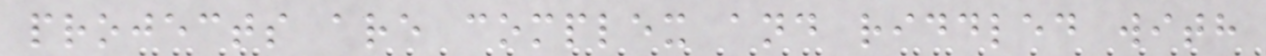projects are complex and riddled with
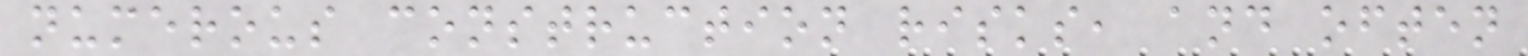numerous construction risks, and often
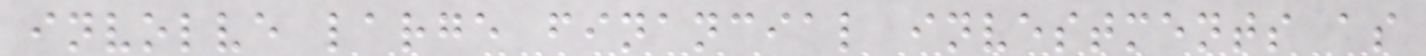involve large financial investments as
